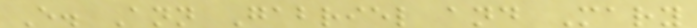E. Ann Gabriel and Mary
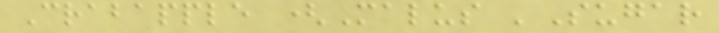Crabapple (Malus 'Sugar
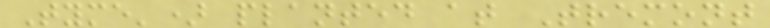Tyme') planted at Tremont
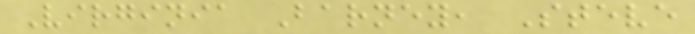Virginia Barney, Steve
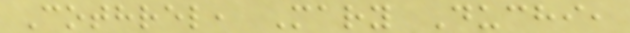Cothrel, Mary Duchi,
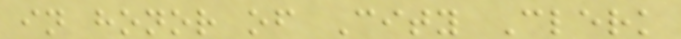in honor of City Clerk
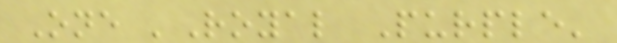One 'Royal Purple'
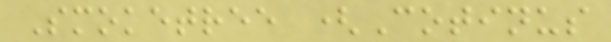Smoketree (Cotinus
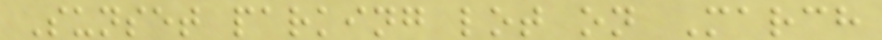Sunset parking lot on March
